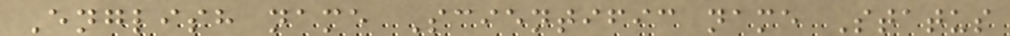English name Scientific name Status
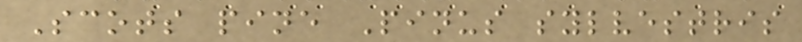Scots pine Pinus sylvestris
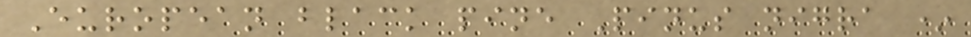European black pine Pinus nigra *
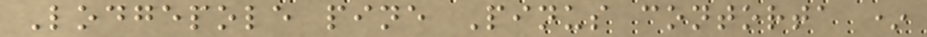Lodgepole pine Pinus contorta *
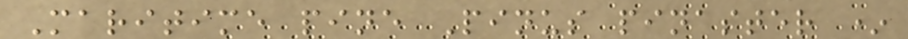Maritime pine Pinus pinaster *
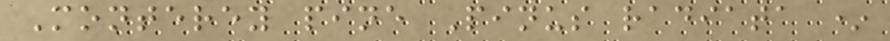Monterey pine Pinus radiata *
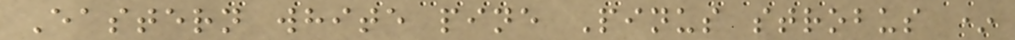Eastern white pine Pinus strobus *
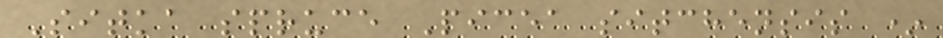Sitka spruce Picea sitchensis *
